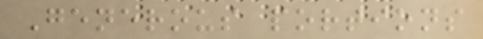Generous portions
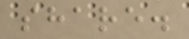share.
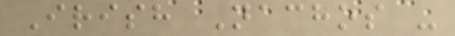Irish Nachos -
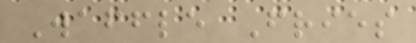Waffle Fries
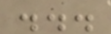...
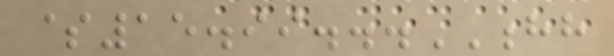$15.99...HH
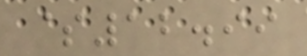$12.99
